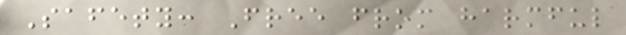Safety: Free from harmful
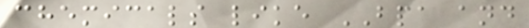chemicals like BPA and
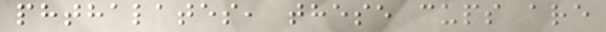phthalates, these cups are
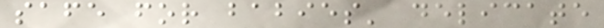safe for babies' delicate
